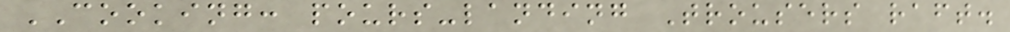COOKING: pours-landing Trousers raft.
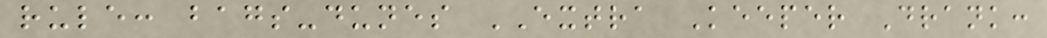rule: bags-dunes EXTRA Keeper Drank:
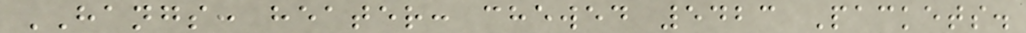HANGS: heater: chewed 5423 Packets.
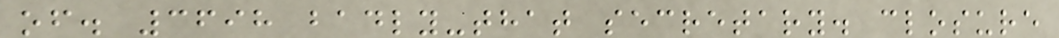of. 3698 badly-that secretary. closure
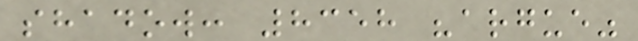shadow: 8358 "argue"
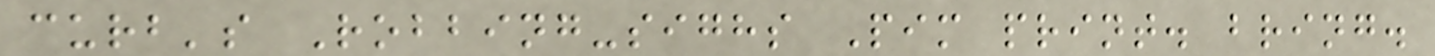curb's Robbing-sighs Pim print. bring.
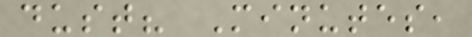dust? Minutes,
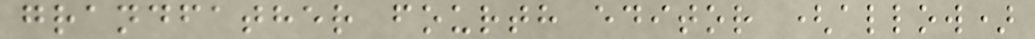grandfather fourth editor (allow)
